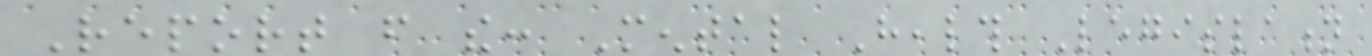Report from the: Mental Health Legislation
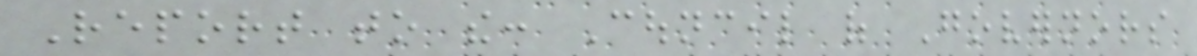Report to the: Council of Governors
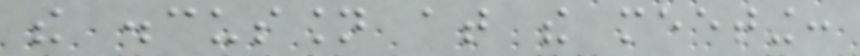the discussion at the meeting:
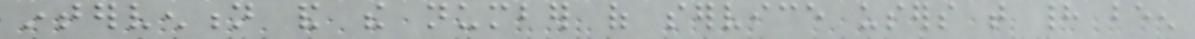intervention and the number of service users that had been
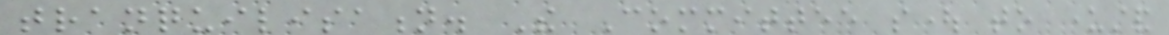tranquilisation. The Committee sought to understand
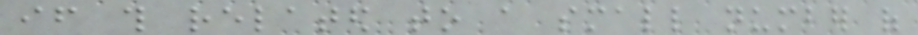if this related to a small number of
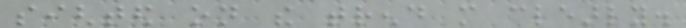sighted on the trend more clearly.
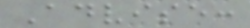Advise:
